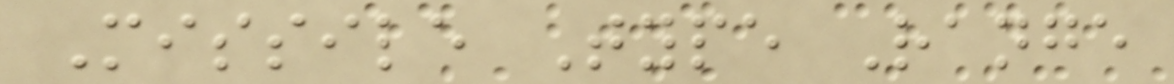Missile Type Range
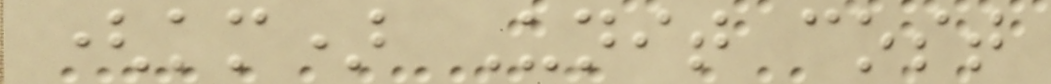(km) Unit cost
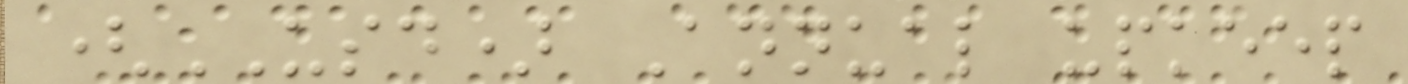(USD) Annual upkeep
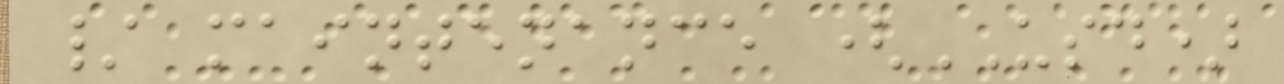/ maintenance (USD)
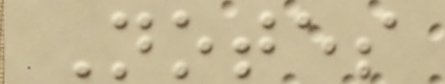Notes
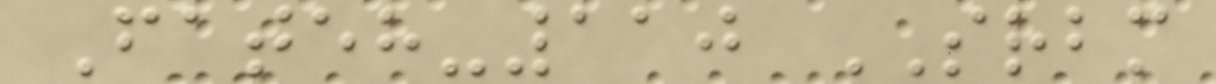Fateh-110 SRBM
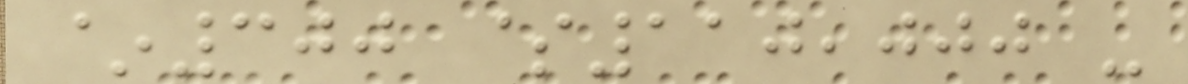~300 $110,000 -
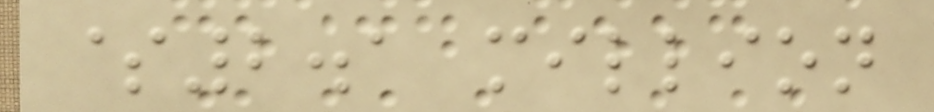$2.1 million
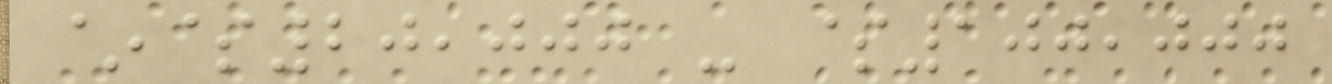~$20,000 - $100,000
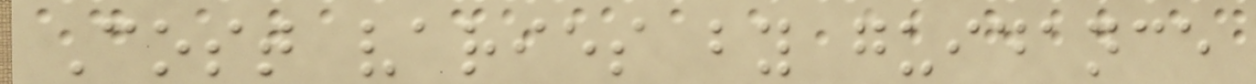Cost varies by guidance
